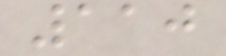110
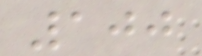100
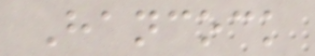Hancock
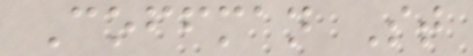Coffman St
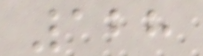128
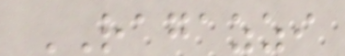RAGAZZI
